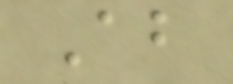About
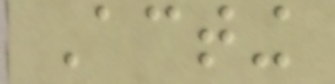Acting
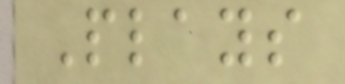Plays
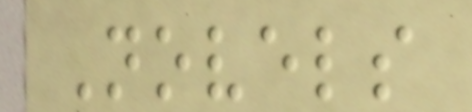Novels
